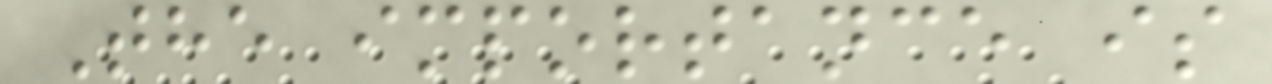The importance is
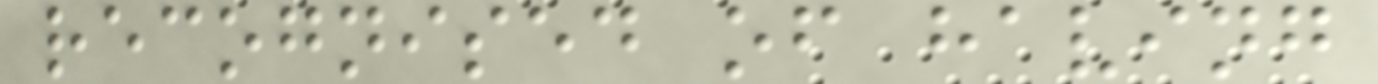recognised of having
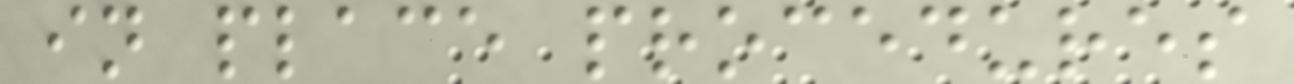in place procedures
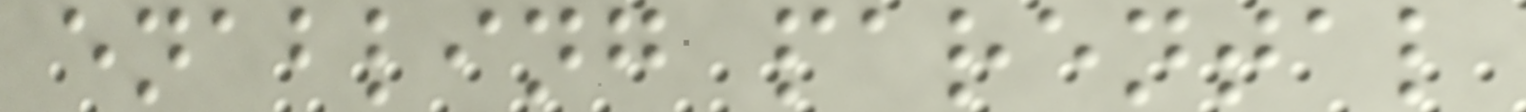enabling parental
